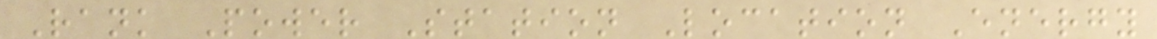Rank Power Station Location Energy
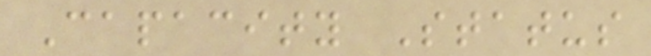Capacity Status
